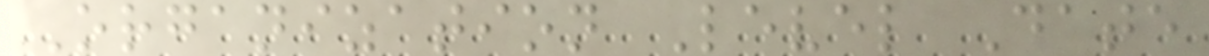Organization Level Date
